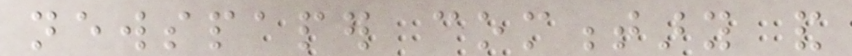newspaper commentary and
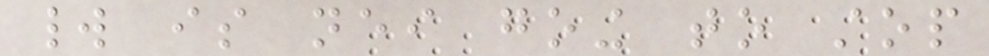world is neither going to stop
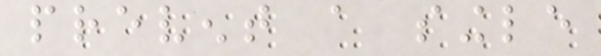prevent a single
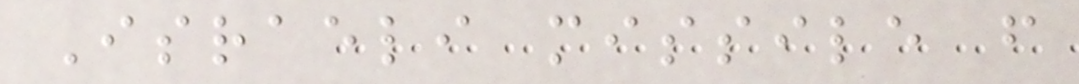Israeli missile from
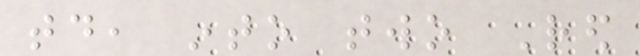today, into two Red
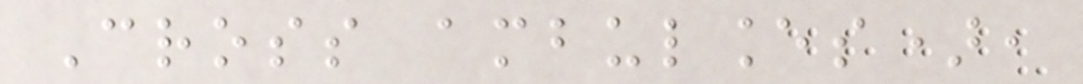Cross ambulances),
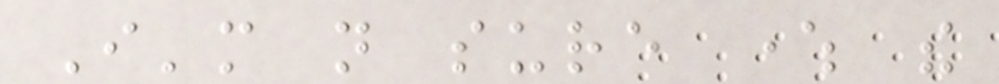I'm not sure where the
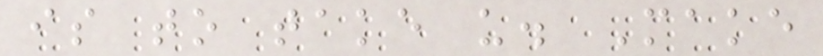is to take us. Make
